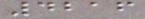4216
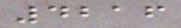4216
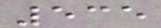535
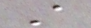A
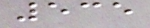535
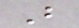B
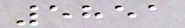5851
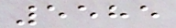5585
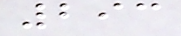293
